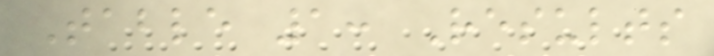Table 1: Results
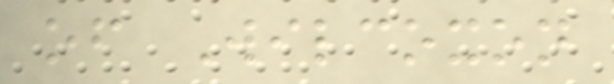of Wilcoxon
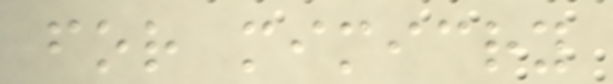for mimicry
